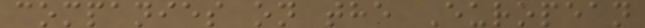companies on the European
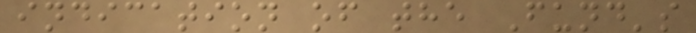indication of the Fund's
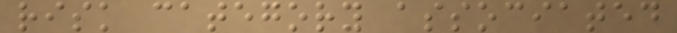risk category associated
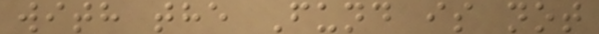with the Fund is not
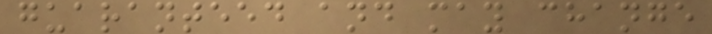guaranteed and may change
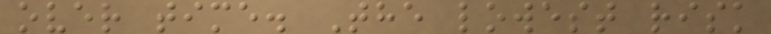over time. The lowest risk
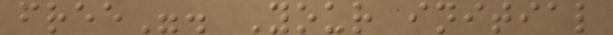free". Your initial
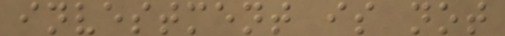investment is not
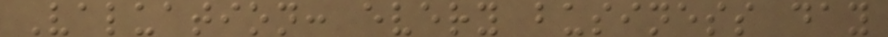Valuation: every business day
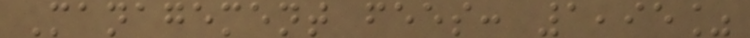Management fees: 1,95%
